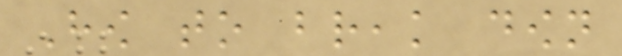How to break down
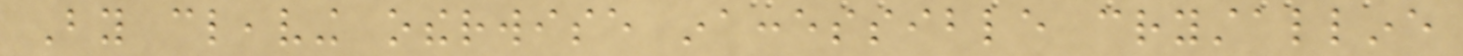By cleaving otherwise inaccessible crystalline
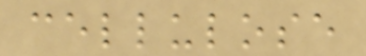cellulose
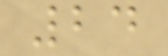24
